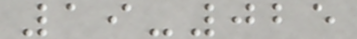19-025
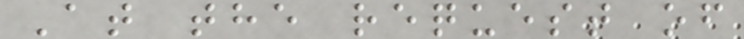At the request of
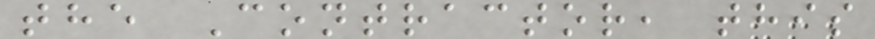the Contractor, this
